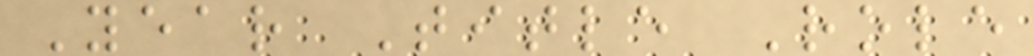Year Title Role
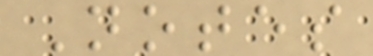Notes
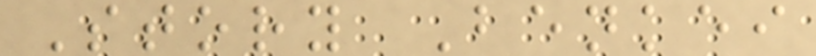Story Benkei
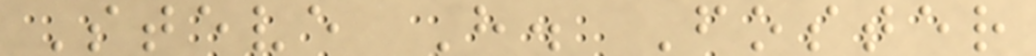Steve H. Foster
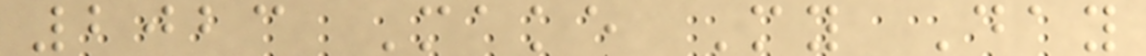2023 Make My Day
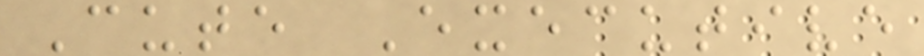Cute Executive
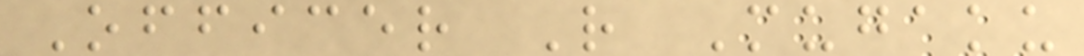Officer R Mugaku
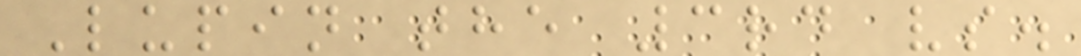Lupin the 3rd vs.
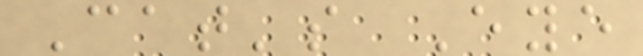Cat's Eye
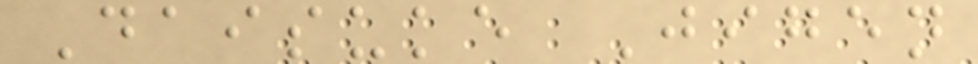Daisuke Jigen
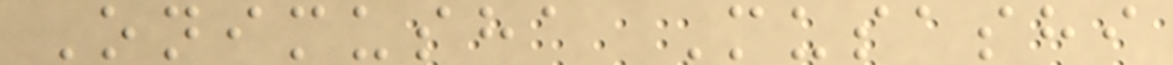Onimusha Musashi
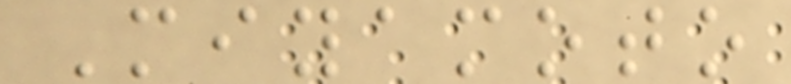Miyamoto
